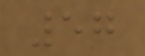57
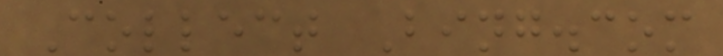Collect Bing.com
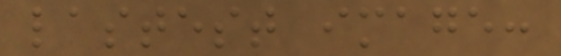lastest image:
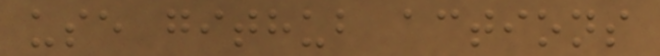use github actions
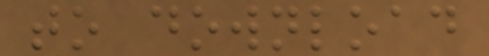to download
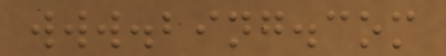www.bing.com
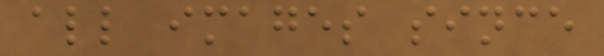all images since
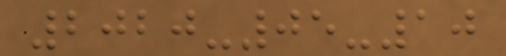2020-05-10
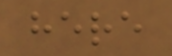here
